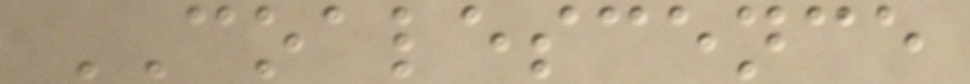COALESCENCE
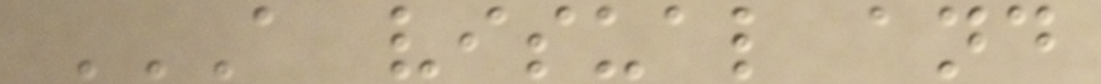A VISUAL AND
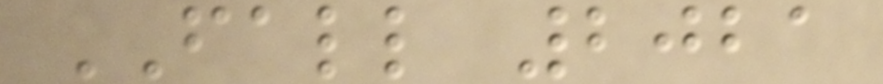FALL 2021
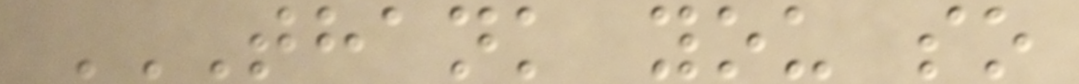THANK YOU SO
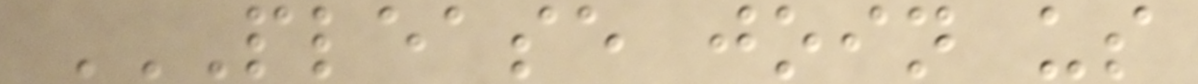PLEASE JOIN US
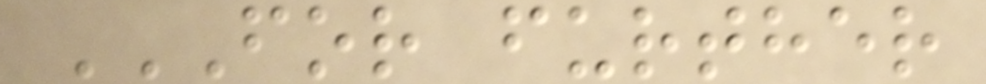FOR FURTHER
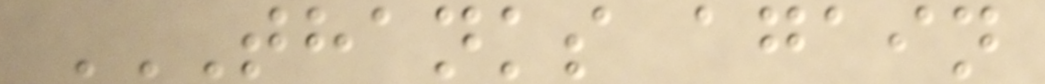THANKS AGAIN
